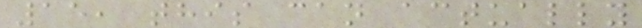15, this can actually
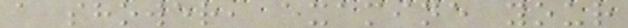a shower, examine your
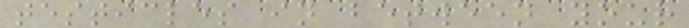testicles in between your
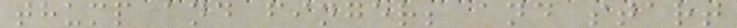thump and fingers and start
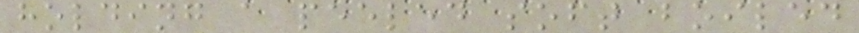holding a peeled soft boiled
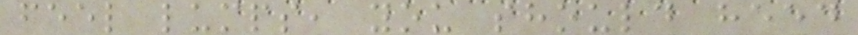feel lumps, you should heed
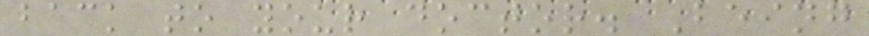back to your doctor. Being
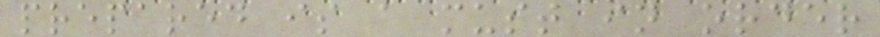prepared is a must in order
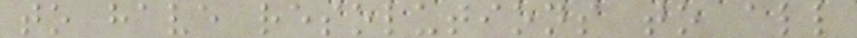to have resolutions to all
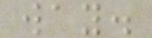way.
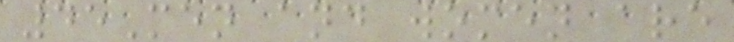45Men and women are
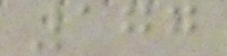177
